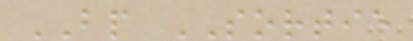BP SORTIE
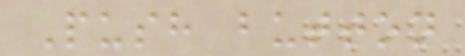Push button
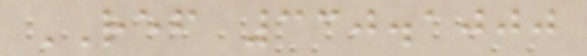REF 330.1000
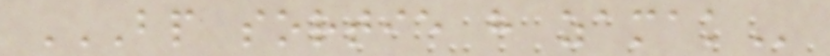BP SORTIE H ZAMAK
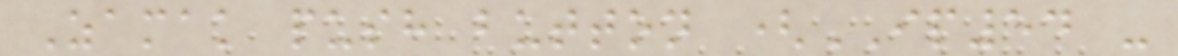Zamak push button (IP54 -
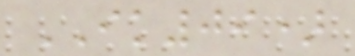IK09)
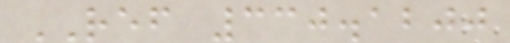REF 330.1200
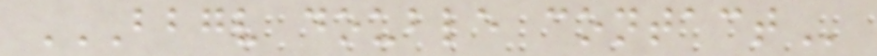BBGV DOUBLE CONTACT
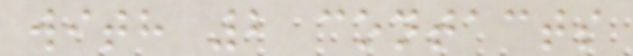with 2 contacts
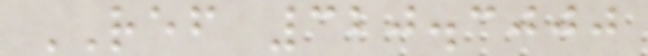REF 320.3000
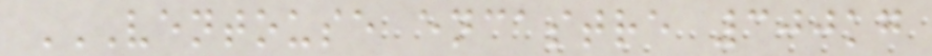VENTOUSE ENCASTRE 300KG
